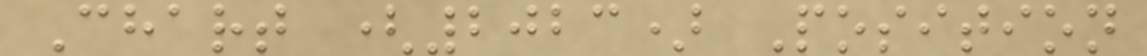Chart (2023) Position
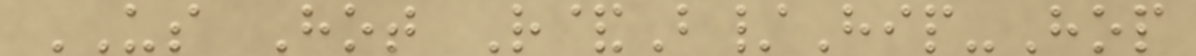US Hot R&B/Hip-Hop
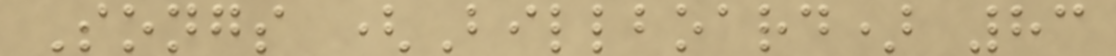Songs (Billboard) 83
